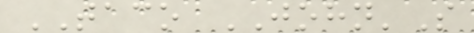TACO JOHN'S
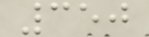350
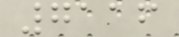7116
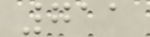711
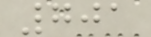701
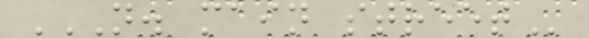N. MAIN STREET
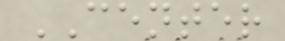CENTER
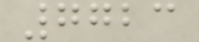7723
